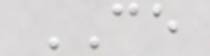CE
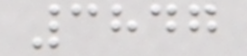3847
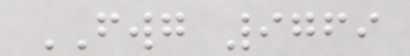FWG 9769
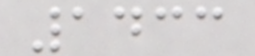1433
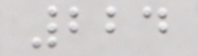224
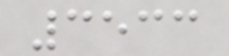3533
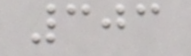303
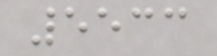5533
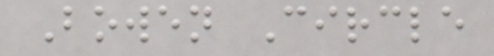Bowen Circle
